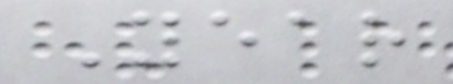Year
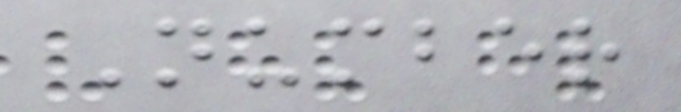Number
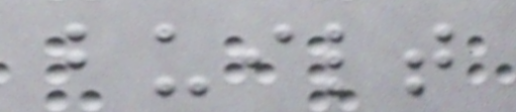built
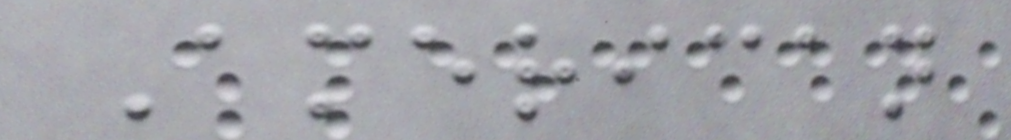American
